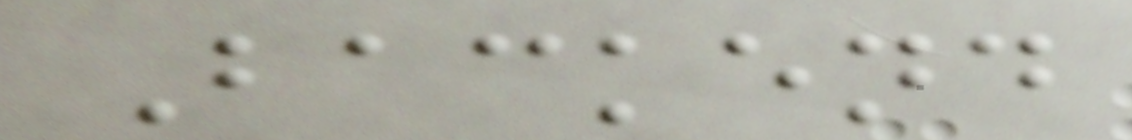Backend
